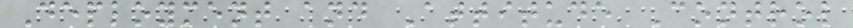Deployment and Attitude Control
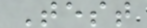Test
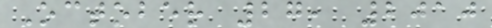October 27, 2010
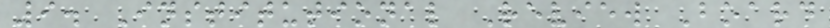9. Institutional Review Board
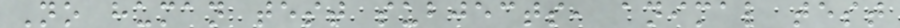No human test subjects, animal test
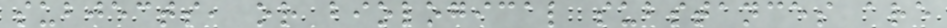subjects, or biological substances are
